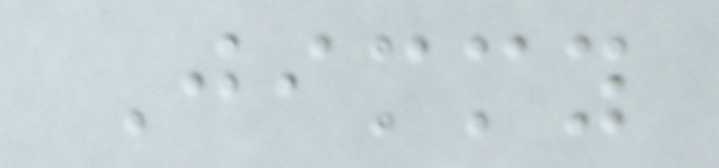Jimmy
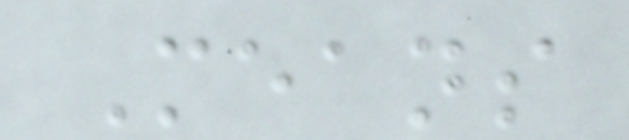Means
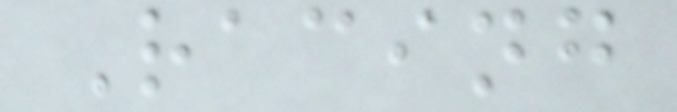Racing
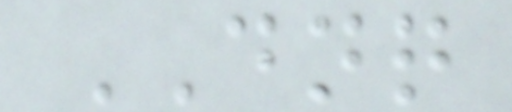DNQ
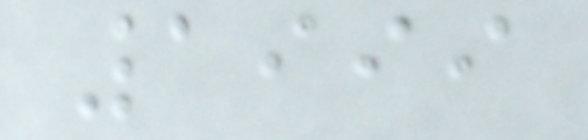1999
